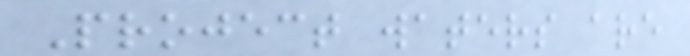Project waters are
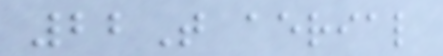22T aerial
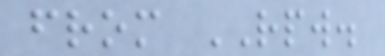from RPW.
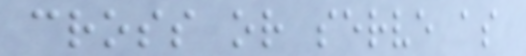cross or serve as
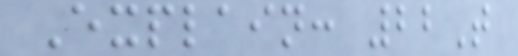Explain: 22T
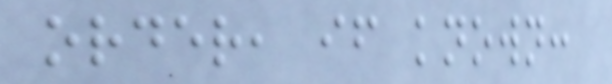order, if known:
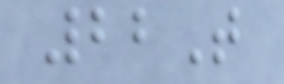22T
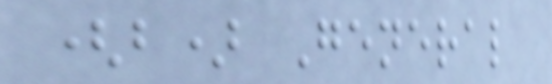(b) General
